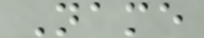Name
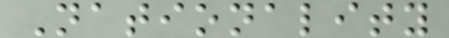Nationality
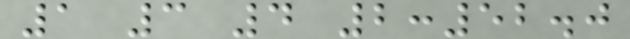1 3 4 2:52.0
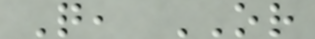Q, OR
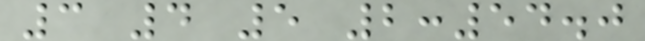3 4 5 2:54.0
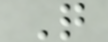Q
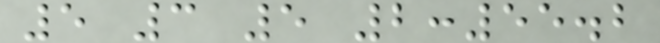5 3 5 2:55.2
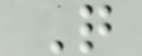Q
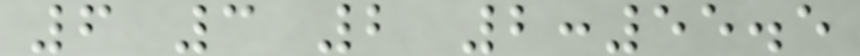6 3 2 2:55.5
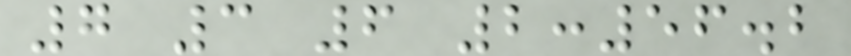7 3 6 2:56.2
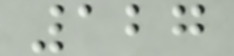127
